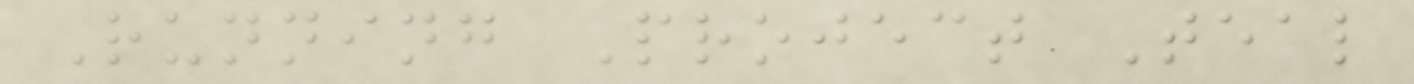Running Project Teal
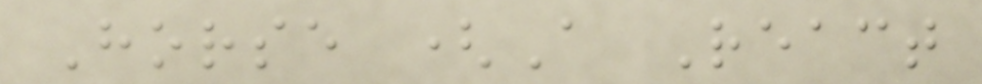Horse (A React
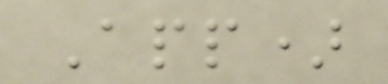App)
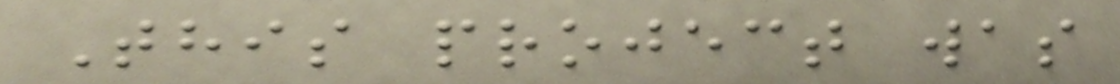This project was
